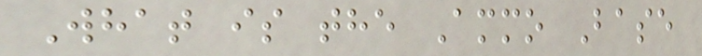What is the Ammo Base
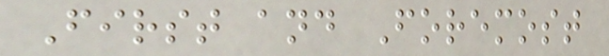First and Foremost
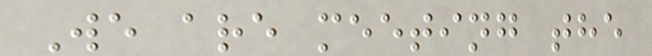We are meeting the
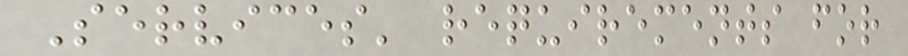Services' requirements for
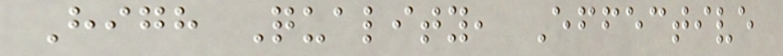High Quality, Effective
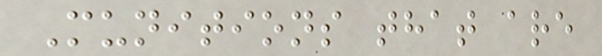Munitions that are
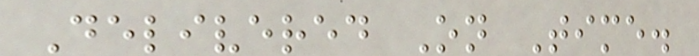Delivered On Time.
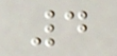4
